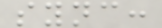sync:
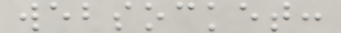websocket:
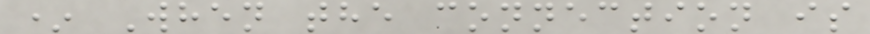* When the connection is
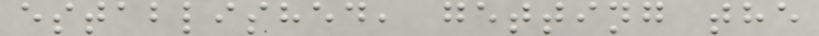established, getting the
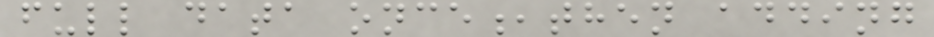full data once,then adding
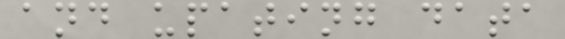and upating data
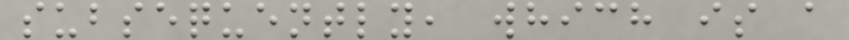subsequently, which is a
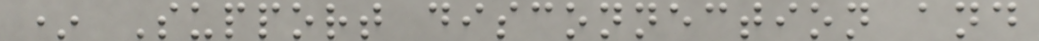* Support disconnection and
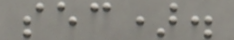sec).
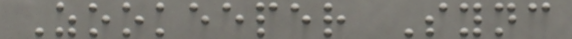Zookeeper Sync
